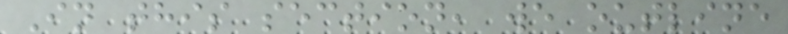In this section, we outline
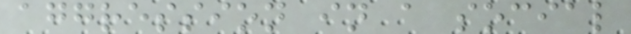aggression in a social
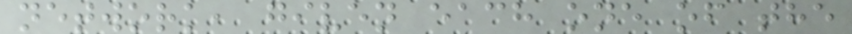network, given each one of the
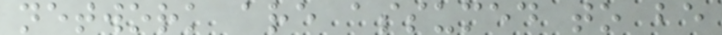network are assumed to be
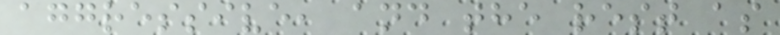aggressive, and the rest as
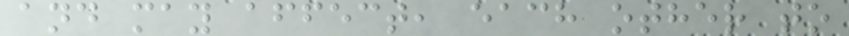and may affect, each other to
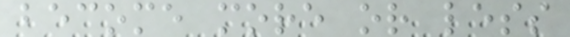become more or less
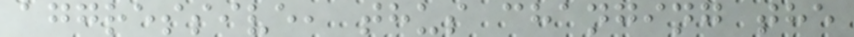aggressive, thus changing the
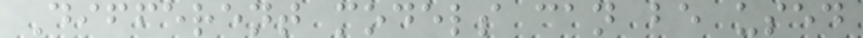Different models can be used
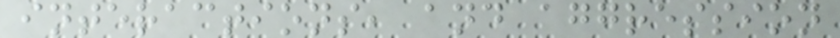interactions, and aggression
